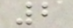2
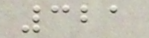321
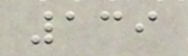139
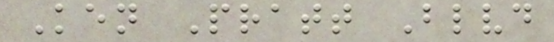Ken Pratt Blvd
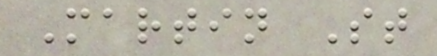Martin St
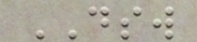DSW
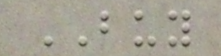BUY
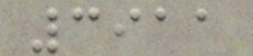3911
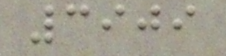3909
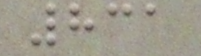831
